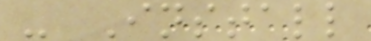- Install
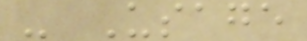- Usage
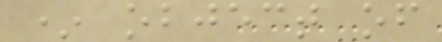* object of
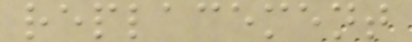replacement
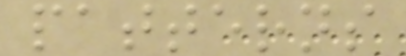patterns
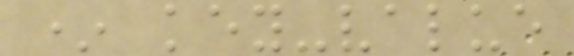* key-value
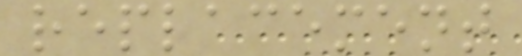replacement
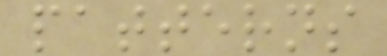patterns
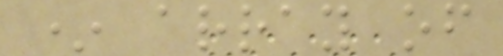* array of
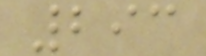293
